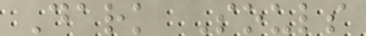Dark Souls
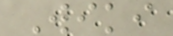Wiki
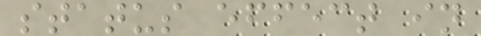status effect in
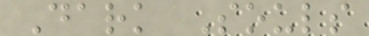Dark Souls
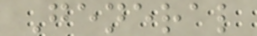General
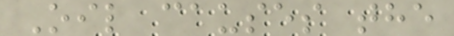Oil causes the
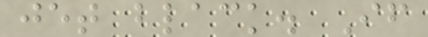jet black. If
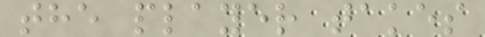the player takes
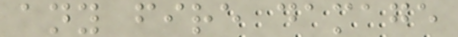any fire damage
